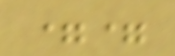==
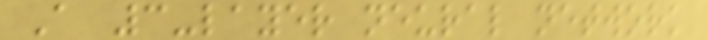A 3-layer neural network
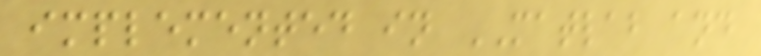implemented in MATLAB and
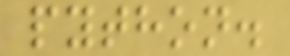python.
